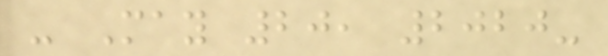- May 20, 2020-
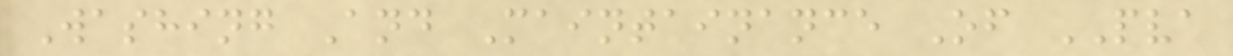Washing And Maintainance Of PVA
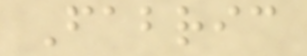Fabric
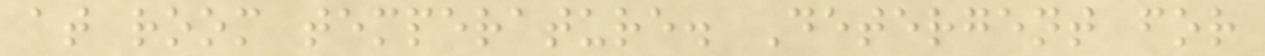at room temperature. Detergent for
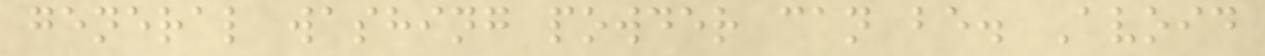general washing powder can be. Avoid
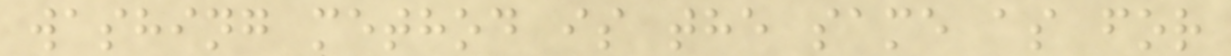washing method is the same as for
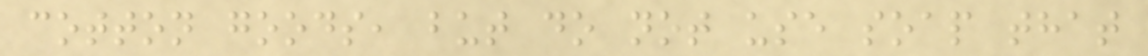cotton goods, but do not use soap that
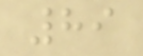89
